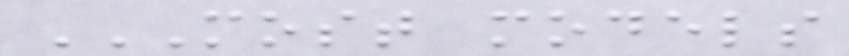MOST MODELS
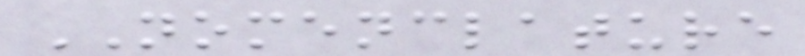NOMENCLATURE
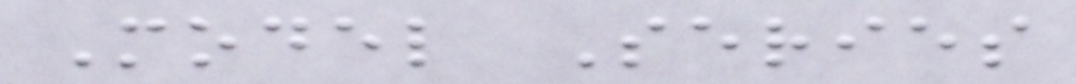Model Series
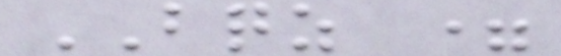BQZ =
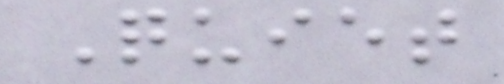Quiet
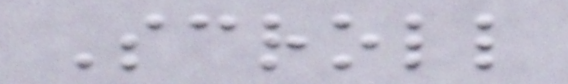Scroll
